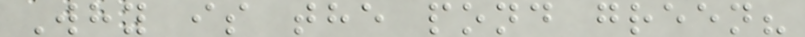Why is the pond green?
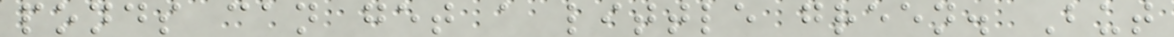ponds can get a little green. But
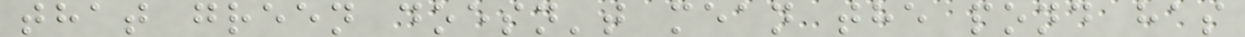that green doesn't mean the pond has
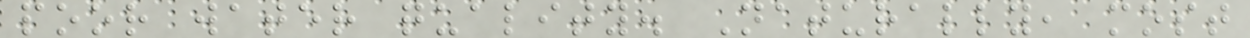poor water quality. Naturally, most
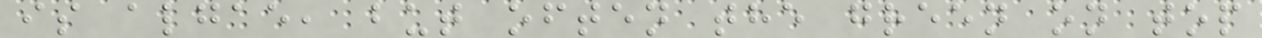is algae, but often the green on top
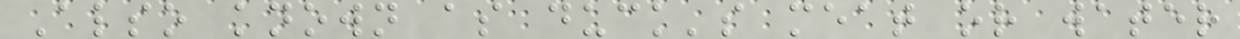Also known as duck's meat or water
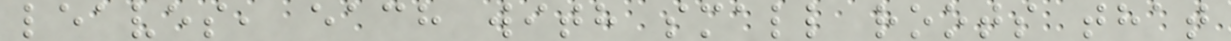leaves, each with small roots that
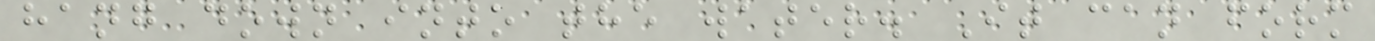hang down into the water. It can form
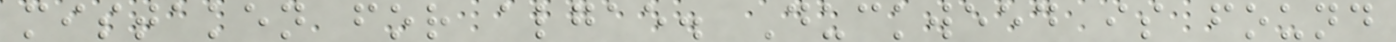mistaken for algae. Duckweed is found
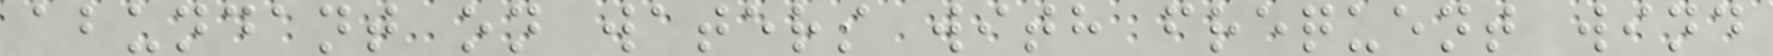abundant on waters with frequent wind
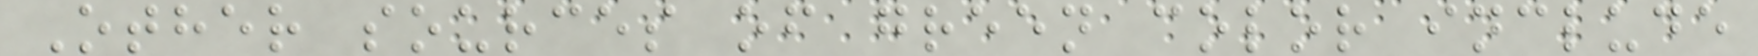Other sources of green color include
